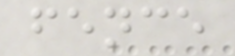fence
